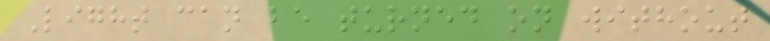Light can be turned on without
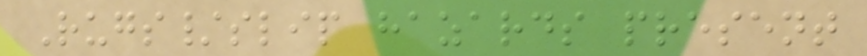Rugs/slip hazards present
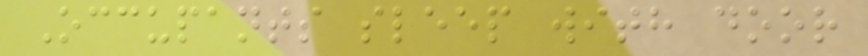Occupants sleep with door
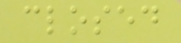closed
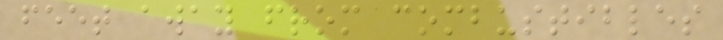feet away from combustibles
